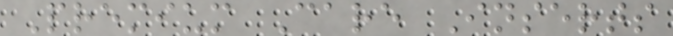Premium Care Inserts
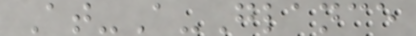At-A-Glance
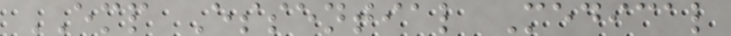EMP Essential Medical
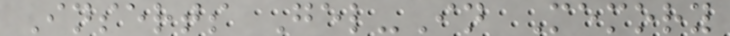Inserts Gel-In Memory
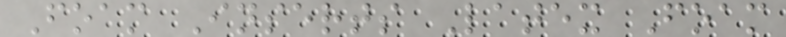Foam Inserts Latex Foam
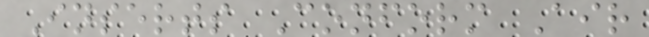Inserts Conform Air
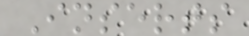Inserts
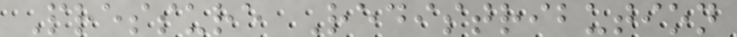Pressure Redistribution
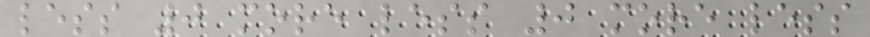less 0 more less 0 more less
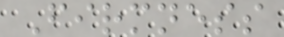Firmness
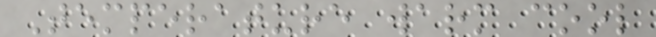Temperature warm cool
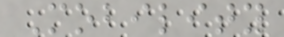Mobility
